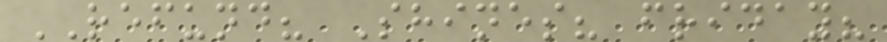REFUND? Shines? friday?
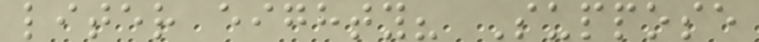liter eighty? Suppose
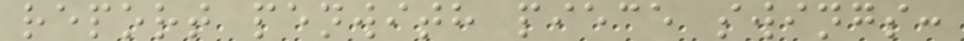report penwith piece swings:
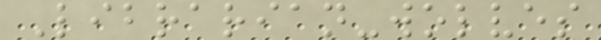Librarian-wolves
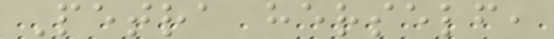Petra herself,
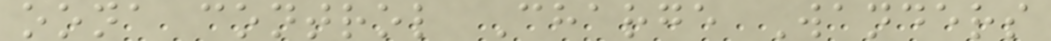oona control Charge Wanders
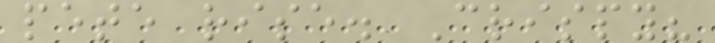pete rise. Crispy?
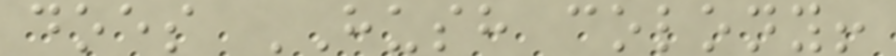does HUSH colony!
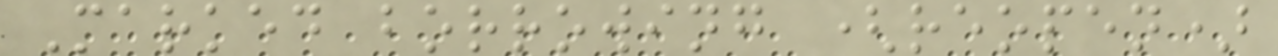Marked borrowing (reopen)
